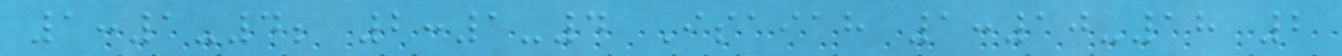1:1-4; 2:1-4 Isaiah 1:10-18 2
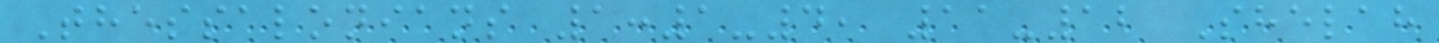Thessalonians 1:1-4, 11-12 Shelah
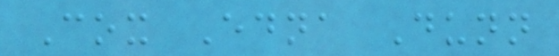Cox Edna Dunn
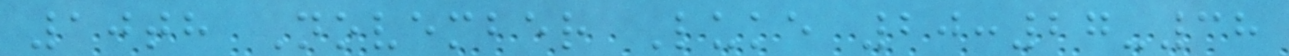10th November Luke 20:27-38
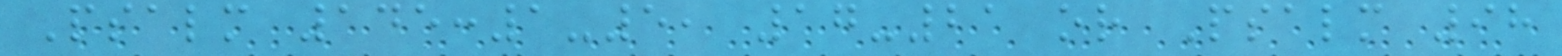Psalm 145:1-5, 17-21 or Psalm 98
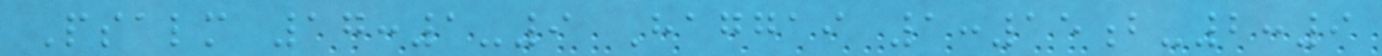Psalm 17:1-9 Haggai 1:15b-2:9
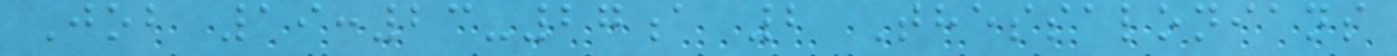Job 19:23-27a 2 Thessalonians
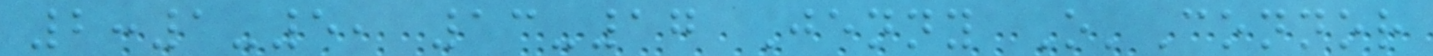2:1-5, 13-17 Jenny O'Connor
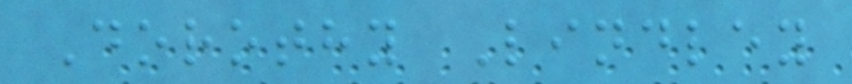Dorothy Lindley
